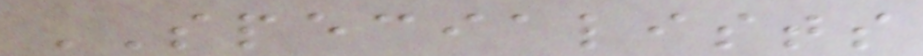SPECIALISTS
